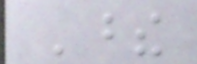These
